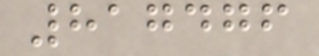817476
